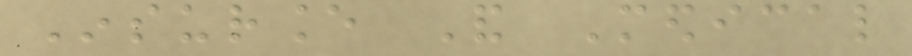Insurance And Medical
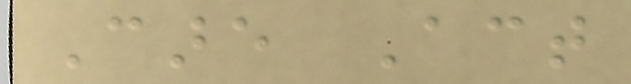Care Act
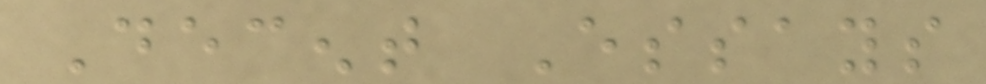Decent Essays
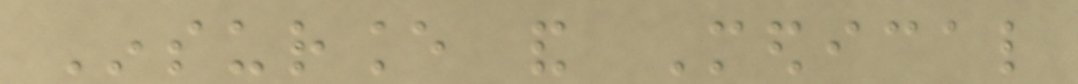Insurance and Medical
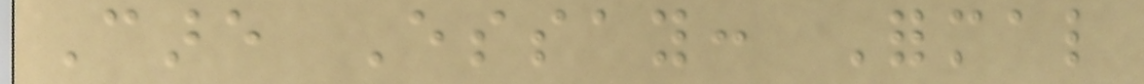Care Essay: Formal
